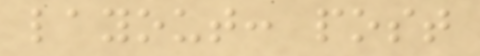layout: post
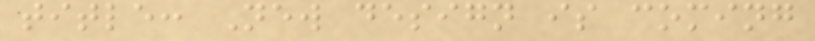title: New design is coming
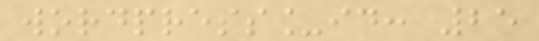wordpress_id: 25
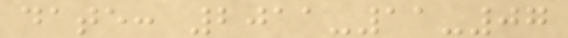date: 2011-11-07
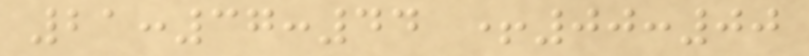21:37:44 +00:00
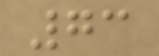73
